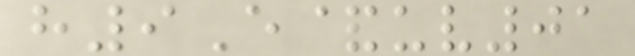h9E&uv01
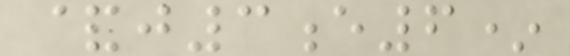&j3e6*
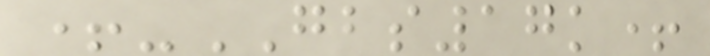+-GBS17k+
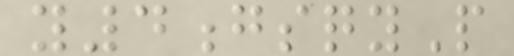y4gsqyP
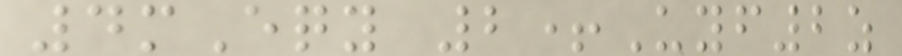4mEqy 2+Uyf2z
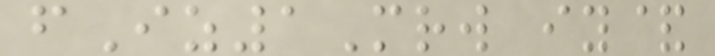fIz1Mrw iy&
